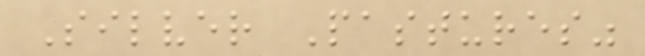Silver Pastures"
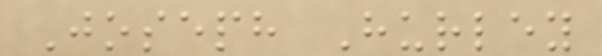Joseph Hurley
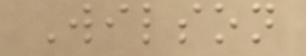Wilson
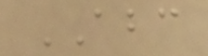ABC
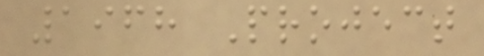1968 Project
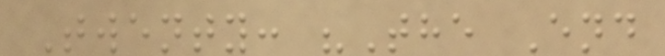Twenty: "The End
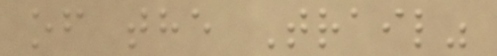of the Trail"
